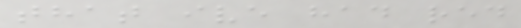that ive had red
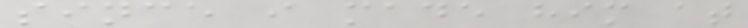since i made him at
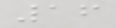16
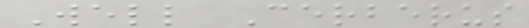Well Cerberus
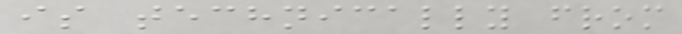is technically from
